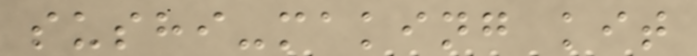sushi-making kit
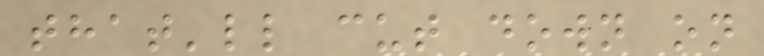that'll cut down on
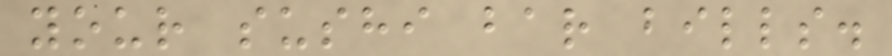your sushi bar bills.
